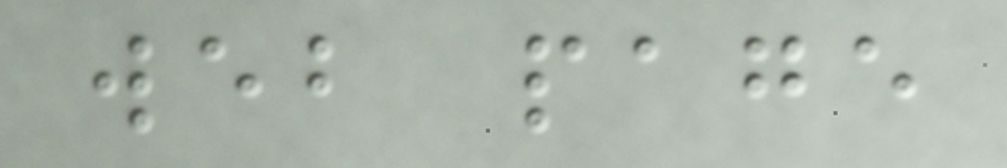web page
